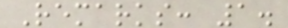Remarks: 1.
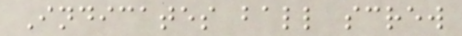Indicates ball screw
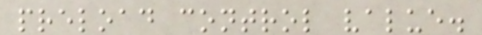preload control value.
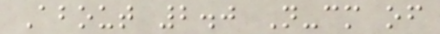About 2.0 N-cm of
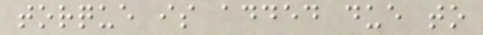torque is added due to
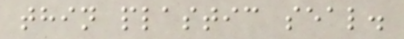thin plastic seal.
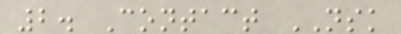2. Contact NSK
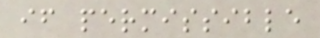if permissible
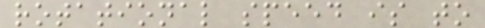rotational speed is to
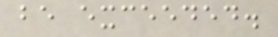be exceeded.
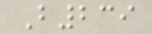B239
